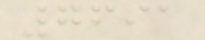7691
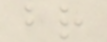br
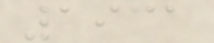1931
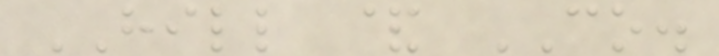HILL & CO.
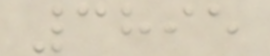3895
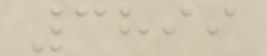3899
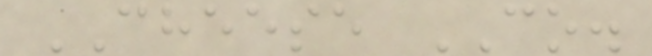CHEESE CO.
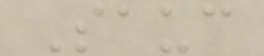Sauc
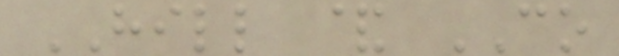HILL & CO
